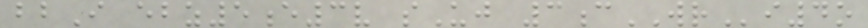bbI ebz5e3v sUj 3cWRi4o
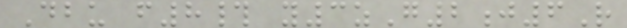Dbu f8# y3zG2j6R
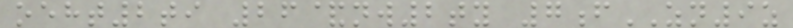oeht2ti 26&nw2ty 7fZN9z
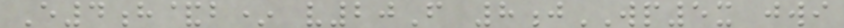E4h&b* v20F 8jWP5x jwi
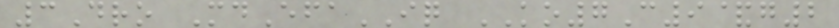3Dro MdEfaIQ KO7C9&g2
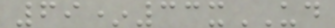69*33xUD
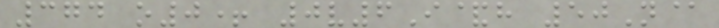374 o0+ 0v6I&h 50N@
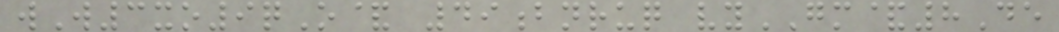wW3xo9qO& 49bnruq vyGM&8De
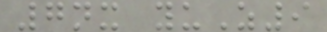7nx yuZ9
